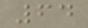64
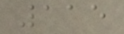115
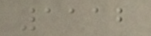1112
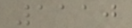1110
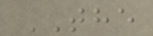THE
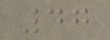47
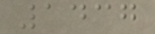1437
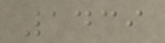1439
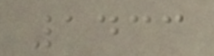1433
